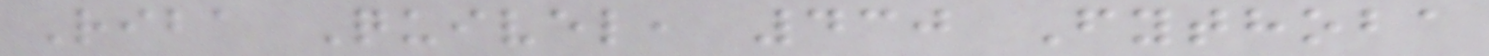Riba Quivel, 430 Fythoba
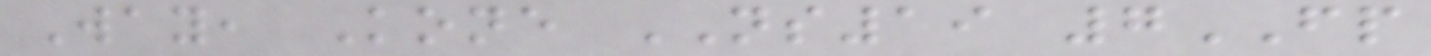Way, Kone NS19 7FP
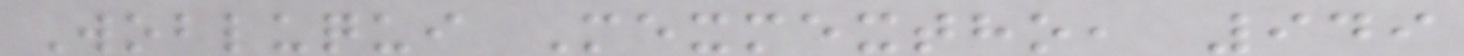Wobluqui Mexmextho, 949
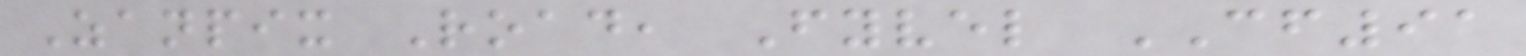Zanpix Road, Fyvel CF91
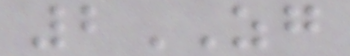2ZG
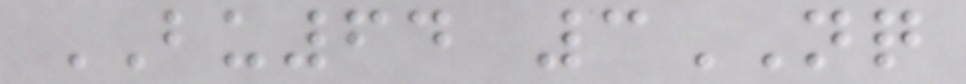BU64 3NQ
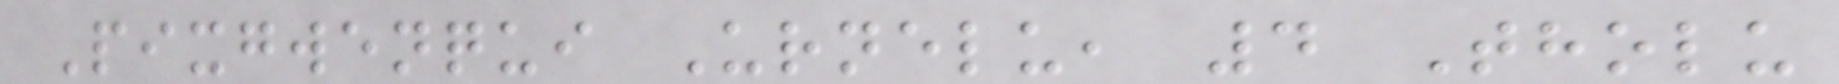Pixgwenqui Urnelu, 4 Tholu
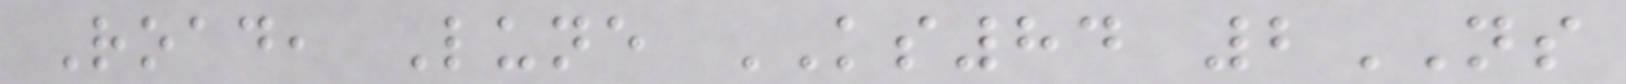Road, Lune KS84 2NS
